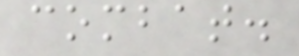combat.
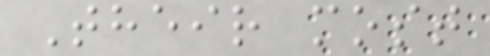Their most
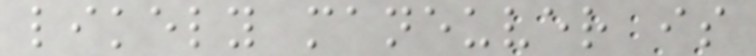likely maneuver is
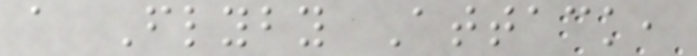a Flyby Attack,
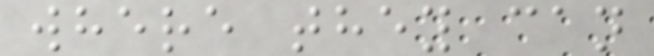where they can
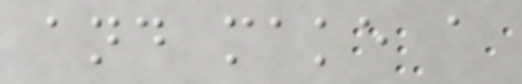and make a
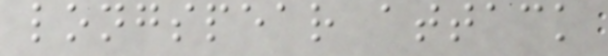longspear attack
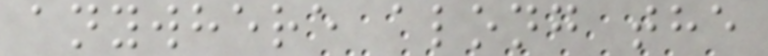anywhere along the
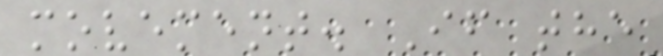movement. If the
